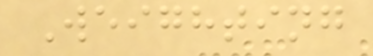Weighting
